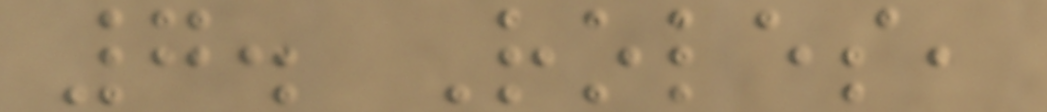7. Roles,
